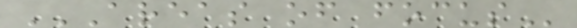AREAS OF FOCUS
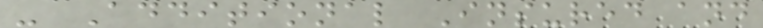- Additional Insured and
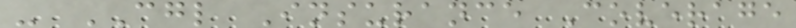- CGL Insurance Coverage
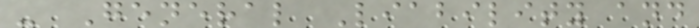- General Liability and
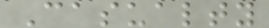Casualty
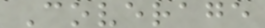Coverage
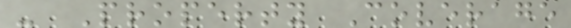- Property Coverage
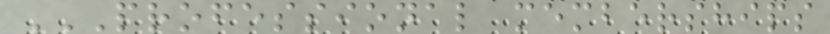PROFESSIONAL MEMBERSHIPS
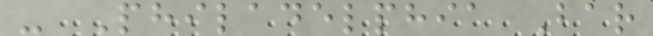- Philadelphia Bar
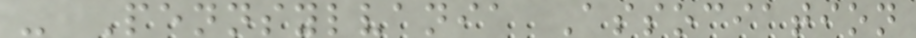- Pennsylvania Association
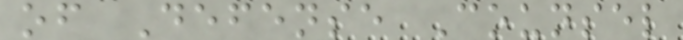of Defense Counsel
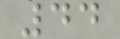44
